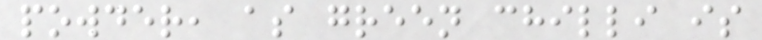powder, as green chilli is
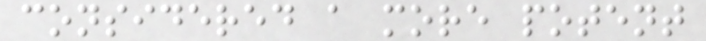considered a more potent
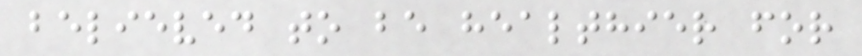believed to be healthier for
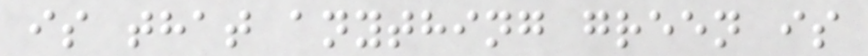is that anything green is
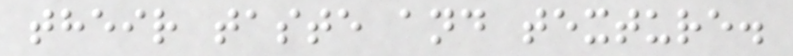their taste and texture.
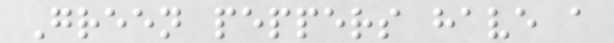Green peppers have a
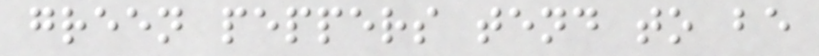green peppers tend to be
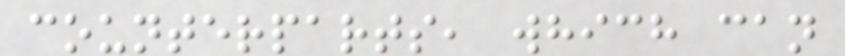counterparts, which can
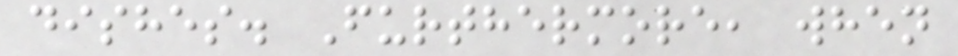dishes. Furthermore, when
